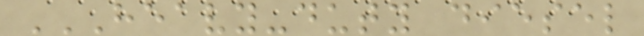HEAVY-DUTY DIESEL
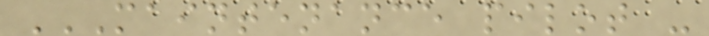MAINTENANCE PILOT -
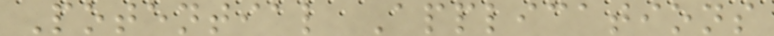Potential Applications
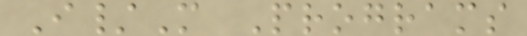I/M Programs
